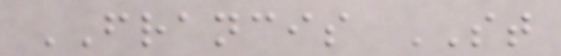FRANCIS ST
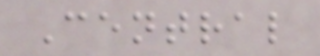Central
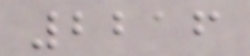2216
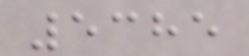5385
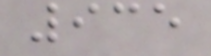935
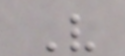V
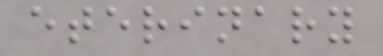eterinary
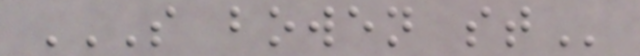S BOWEN ST
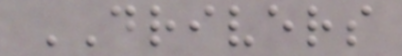DRIVERS
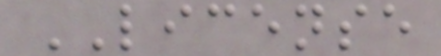LICENSE
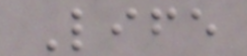Life
